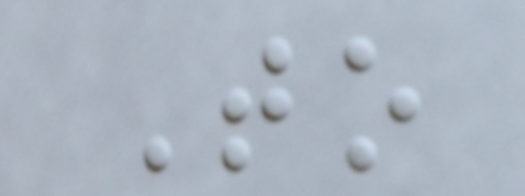To
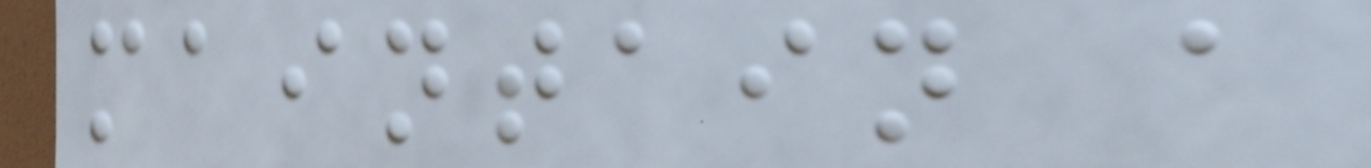maintain a
